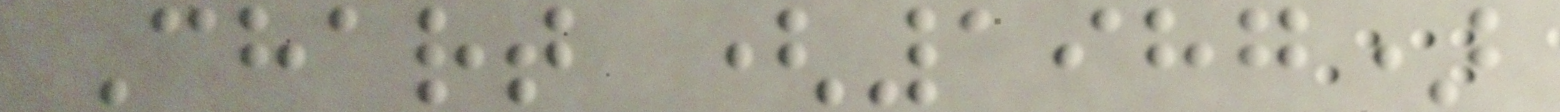Chart (1987)
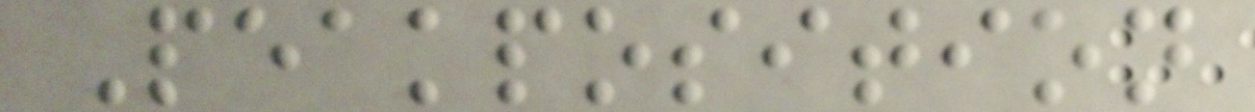Peakposition
